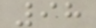98
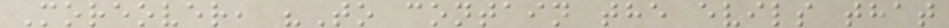Moreover, "To contain the evils that
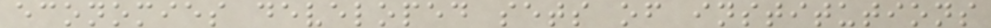economies developed sets of institutions
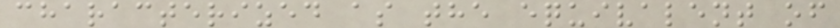characterized as the equivalent of
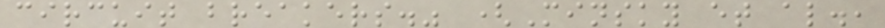circuit breakers." (Minsky et al.,
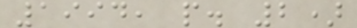1994, p. 2)
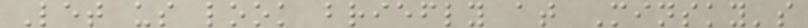Let us look briefly at Minsky's
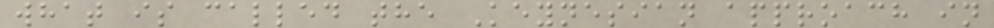what is called the Keynesian approach in
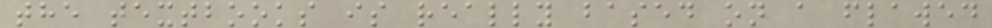the textbooks is really based on a flawed
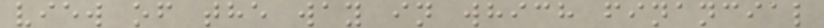view of the way in which financial
